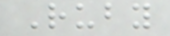Ruby
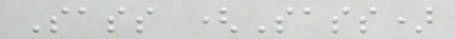Sass (Sass)
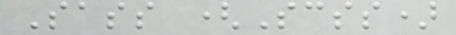Sass (Scss)
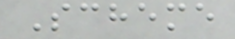Scheme
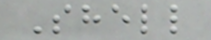Shell
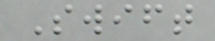Swift
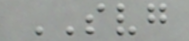SVG
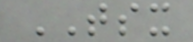TSX
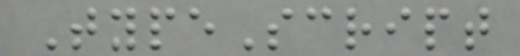TypeScript
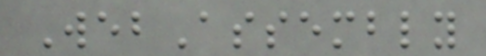WebAssembly
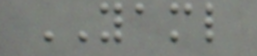YAML
